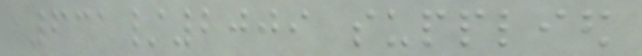631/2009 supplied
